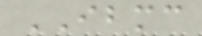IBMC
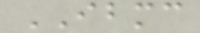IBMC
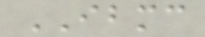IBMC
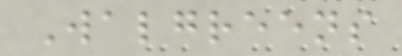Walgreens
